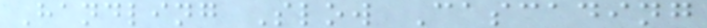Handling Slow Cascading
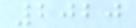2020
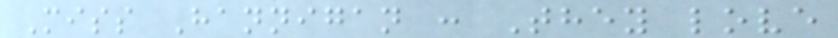Miss Hannigan : They love
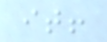it!
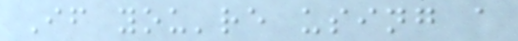If you're using a
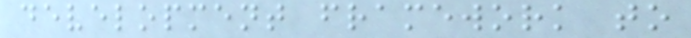development framework to
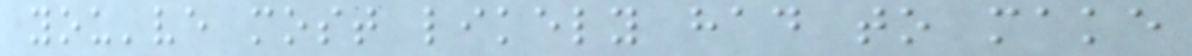you've most likely had to make
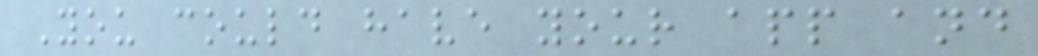You could have your app and
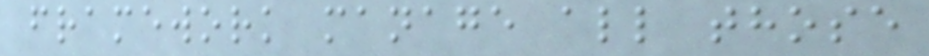framework manage all those
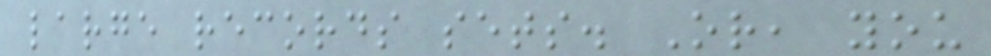large records sets. Or, you
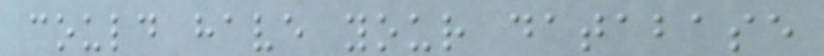could have your database
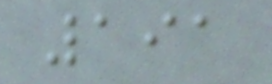191
